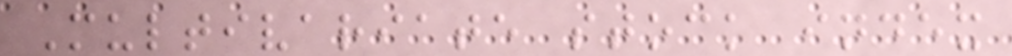Multivariate stock index
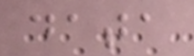data
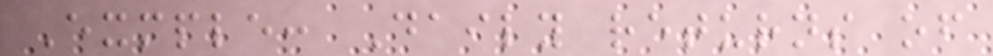Exmple: Daily returns of
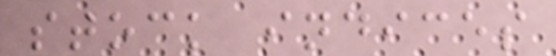stock indices
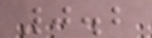0.2
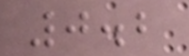0.2
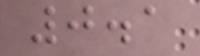0.1
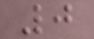0
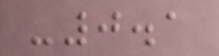-0.1
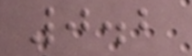0.2
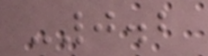-0.2
